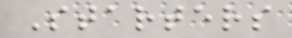Starters
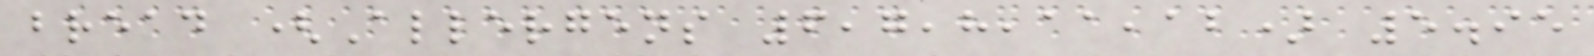bread (Allergens 6,7,8,11,12) 5.95
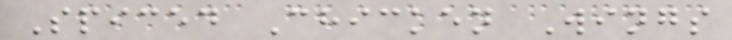Spiced Chicken Wings
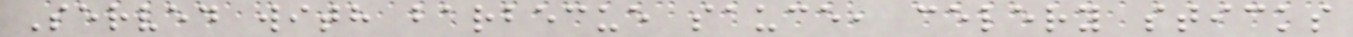Served with barbecue sauce, celery sticks
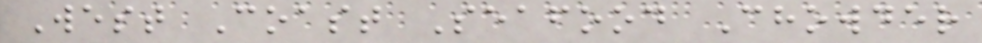West Coast Seafood Chowder
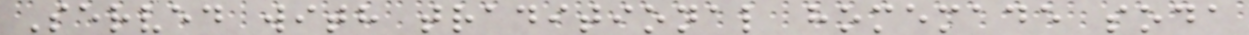Served with traditional homemade soda
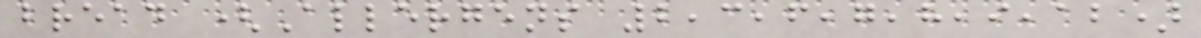bread (Allergens 2,3,6,7,8,9,12)
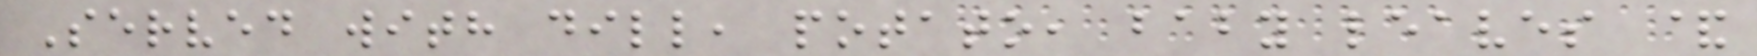Served with dill, potato, baby leaves &
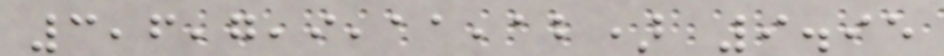3,6,7,9,11,12) 9.95
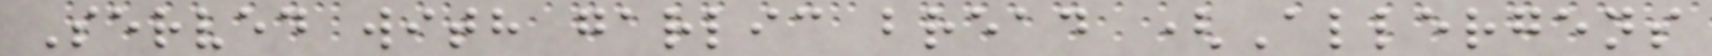Served with garlic bread (Allergens
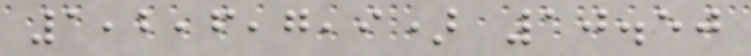1,2,6,7,9) 10.50
